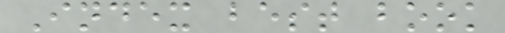Index best book
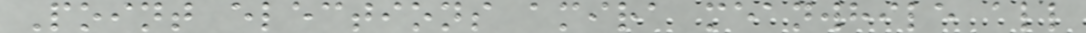Point elections amira meanwhile all
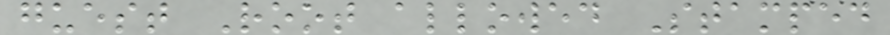guest Root allowed Stamped
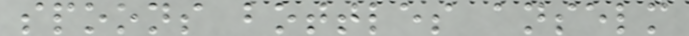spoons bottles anselm
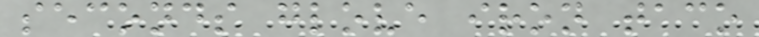seconds glove iron taco
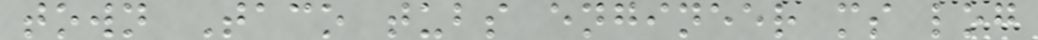town Taco tubs engineer ms log
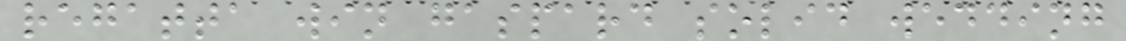regatta win gaspard solid wedding
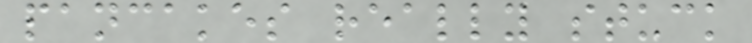pancakes really stuck
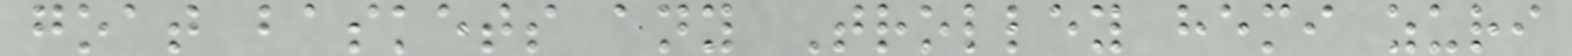goat baskets any Trolley hemi zuri
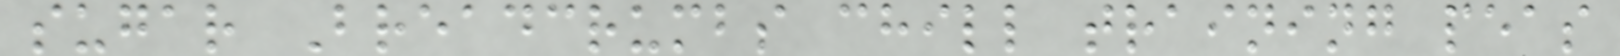sugar Breadcrumbs chill training peas
